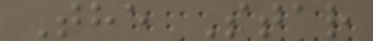The Star
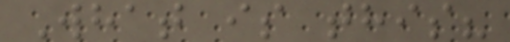What is this?
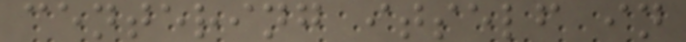centering itself in
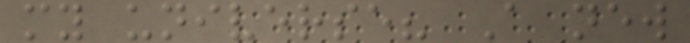my universe? A new
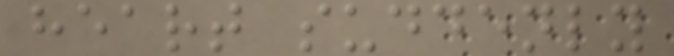heart suddenly
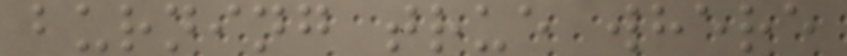burning true where
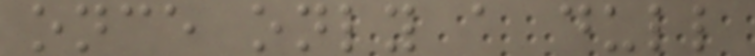once only a dull
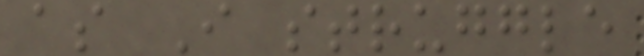as I struggle
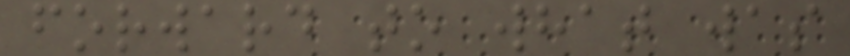forward to what was
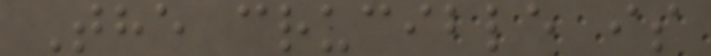The crucible is
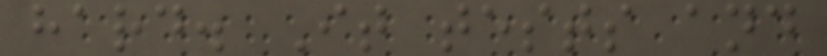hard. It tests and
